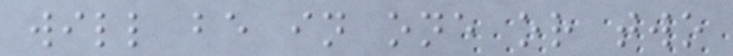will be in one or two
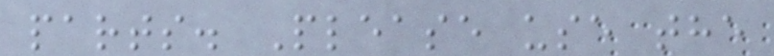parts. Please use the
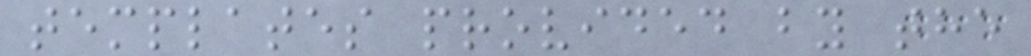templates provided by the
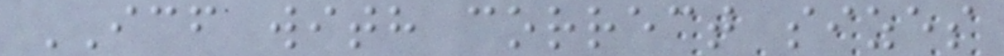ICF with correct sizes
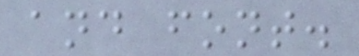and font.
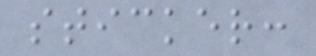sticker:
